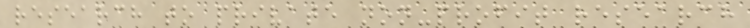research to private non-profit research
